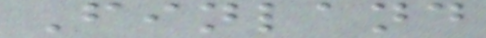Finland
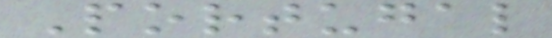Portugal
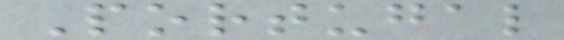Portugal
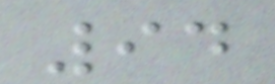94
